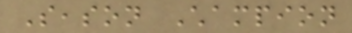Season Champion
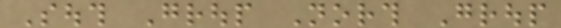South Group North Group
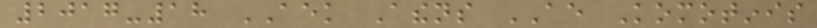2017-18 AEK Athens AE Komotinis
